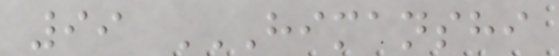99 HIMANSHI
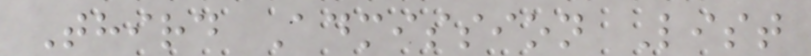Third Admission List
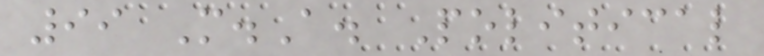99 M.A. Political
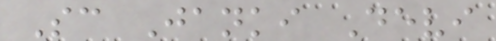Sc Janki Devi
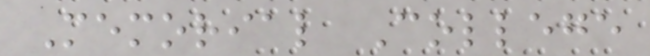Memorial College
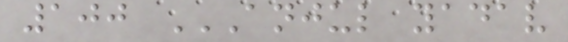100 ANJUL YADAV
